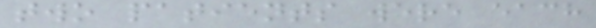two patients were each
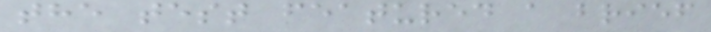the test featured a brief
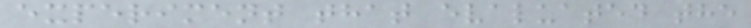experiment that evaluated the
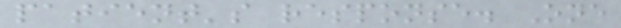patient's response. One
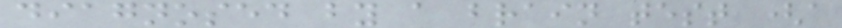diagnosed by a brain test (a
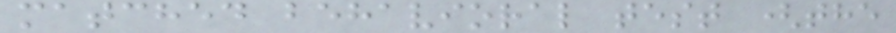matched behavioral test (the
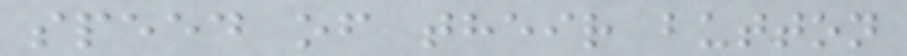speed of their button
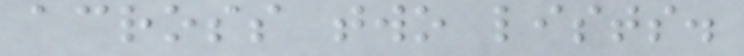across two lists.
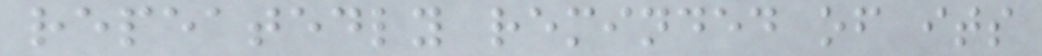repeatedly reminded of its
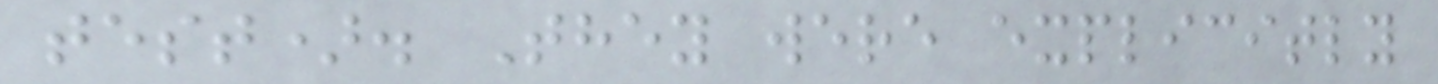test). They were explicitly
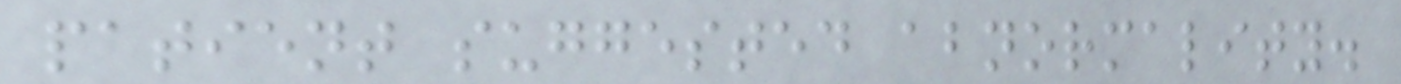patient suggested abnormality.
